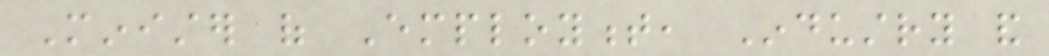Minister of Employment, Industry and
